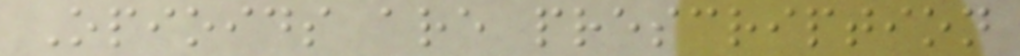Opioids are prescription
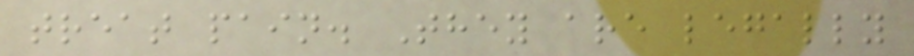treat pain. They are legally
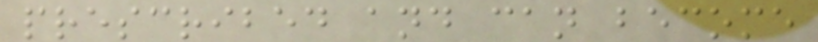prescribed and can become
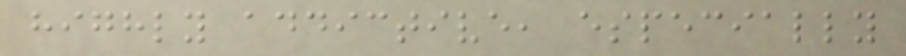highly addictive, especially
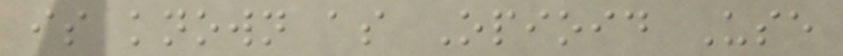is known as Opioid Use
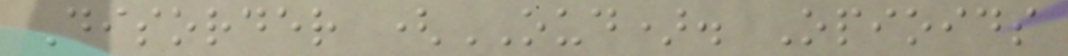Disorder (OUD). Opioids
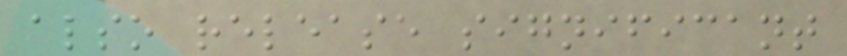also release significant
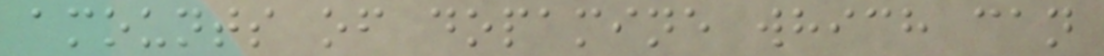amounts of dopamine which can
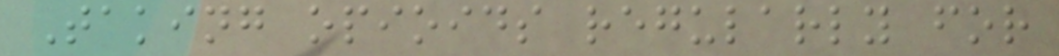Taking opioids regularly for
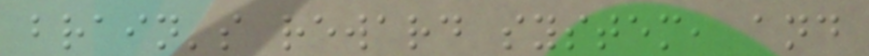brain's reward system, and
